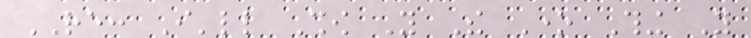RE: I'll Show You The One Thing You
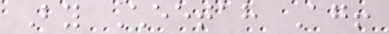By Cheetah Again!
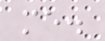me.
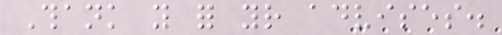Thank you for your advises.
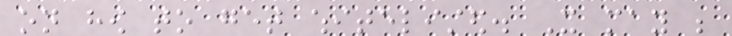on how to get whitelisted. It may be
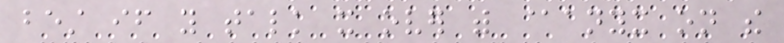best if you talk it over with @anyx on the
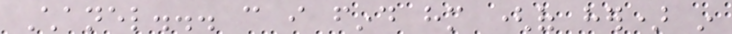Chanel... can i find him (of her) in
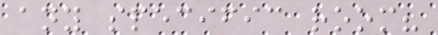any specific room?
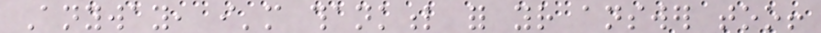Anyway, i'm thankful for your answer too!
